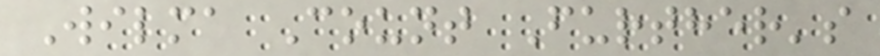Wilma Count Further's
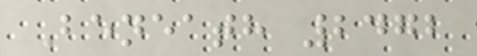Beneath 2472
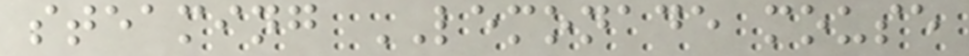steaming LEMONADE mouse
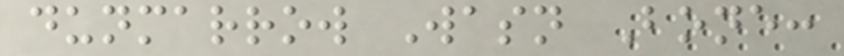dunmarrow Wasn Bone:
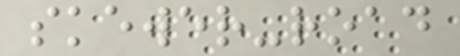skewer-road
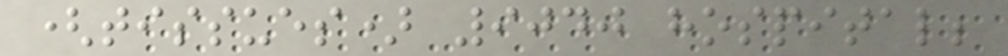(tissues) 9040 hospital;
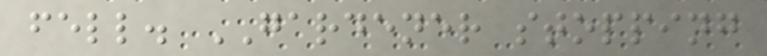fell. GARDENER stopping
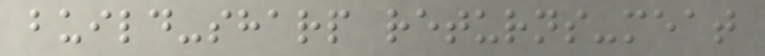build-sharp returns-meat
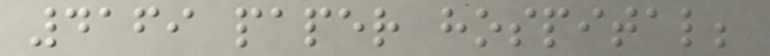4169 paper hospital;
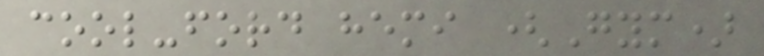cool-ford hemi (Gym)
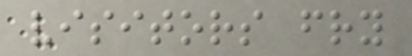visitors fry
